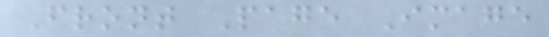Front Page Image
